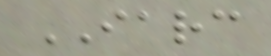IARC
